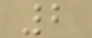2
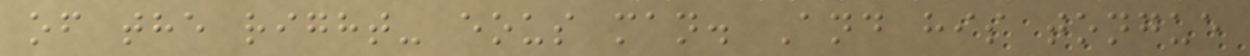of the right- eous man. And his tongue
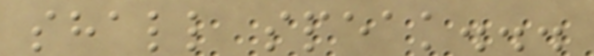shall speak...
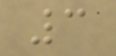3
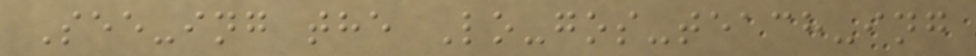See-ing the Lo-gos-teach-ing
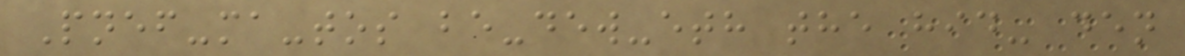Pnef-ma-tos be-dew-eth the hid- den
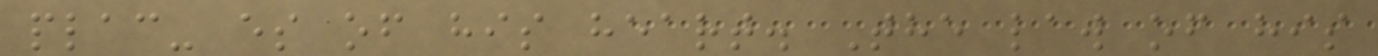plac- es of his heart. The law of his
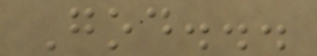God...
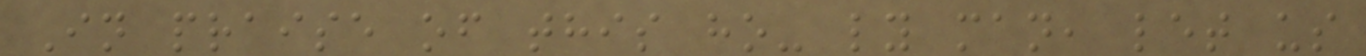In praise of this ho- ly man, let us
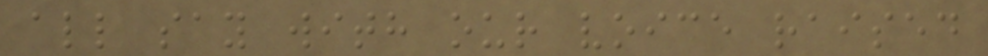all say with our voice raised
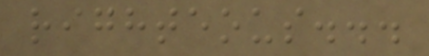righteous...
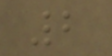2
